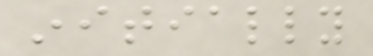initially
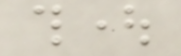thought
